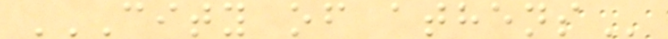CITY OF ATHENS
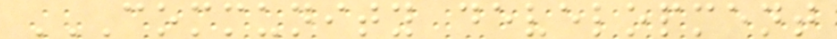COMMUNITY DEVELOPMENT
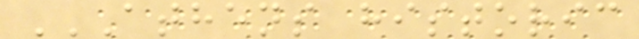ATHENS HISTORIC
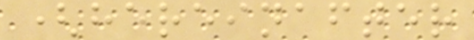(hereinafter
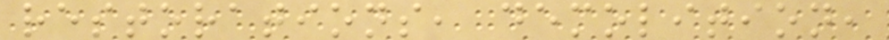restorations, demolition,
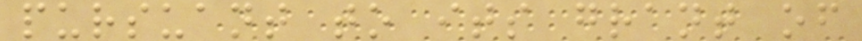pursuant to its grant of
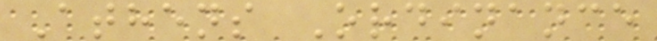Athens Ordinance
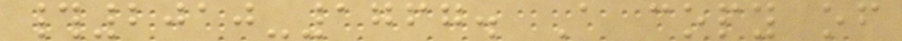#2010-1767. A copy of
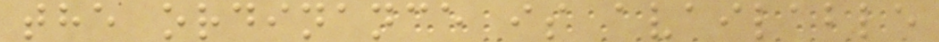the ordinance is available
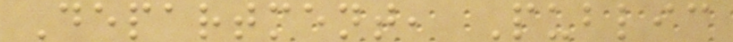Department, Public
